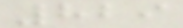829
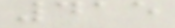415
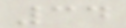34
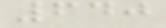640
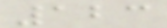123
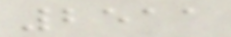2511
